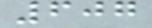607
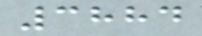3884
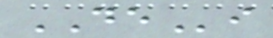DEi
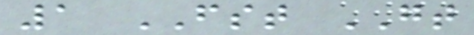1 FST GT
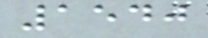1540
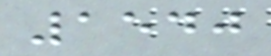1540
